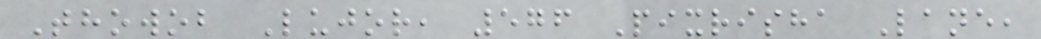Thowob Lujor, 576 Pixrisha Lane,
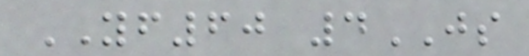YF60 4JS
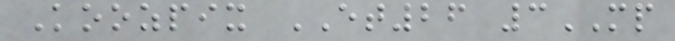Koozpix ET26 3MP
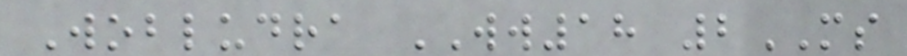Wobludra WW18 2MS
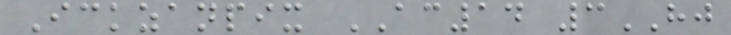Ickzanpix AC14 3HJ
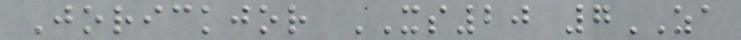Jorickjor XS20 7ZA
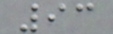93
